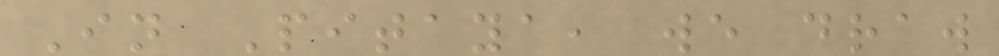In Pitaya, we draw
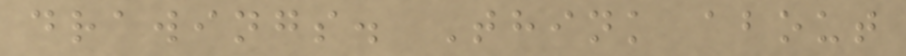drawings. Think about
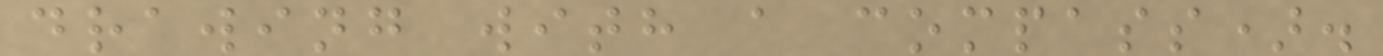drawing with a compass).
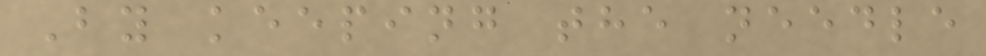By keeping the needle
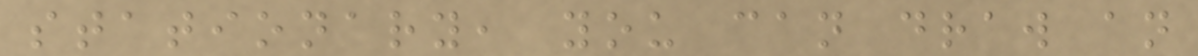stationary, you can draw an
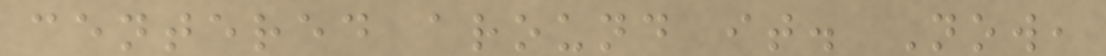centered around it. Now,
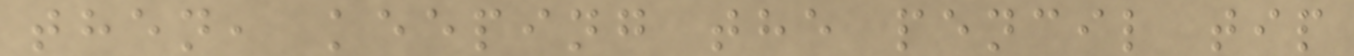then, keeping the pencil tip
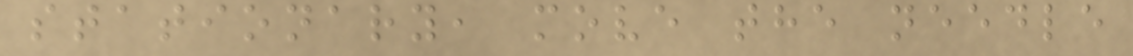stationary, move the needle
